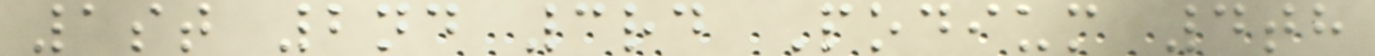1st 2nd 3rd Podium 4th
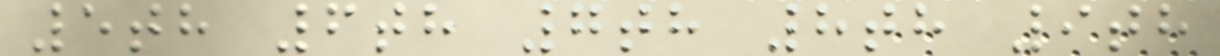5th 6th 7th 8th 9th
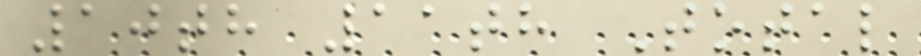10th 11th Total
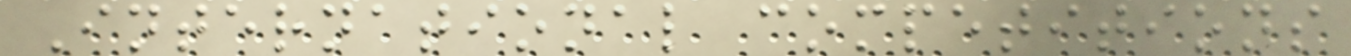International competitions
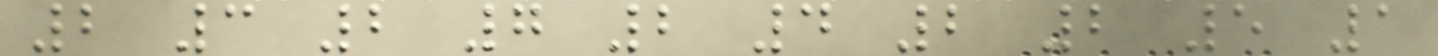2 3 2 7 2 4 2 2 5 1
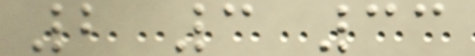2 3 33
